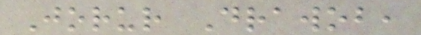Jorur Drawob,
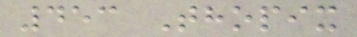453 Thopix
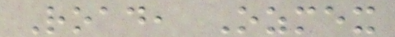Road, Ozmex
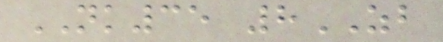NK35 8ZB
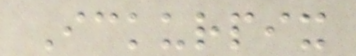Ickurpix
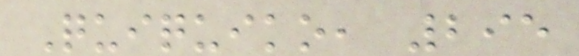Quiquiko, 295
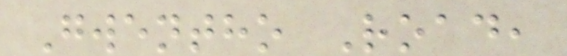Gwentho Road,
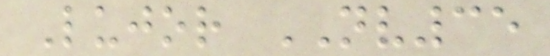Lujor NV35
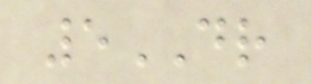5DR
